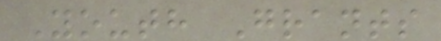Youth Grants
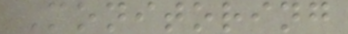Monitoring
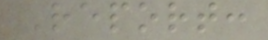Report:
